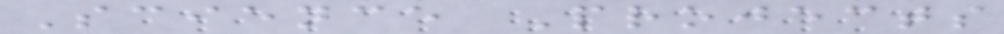Science Projects
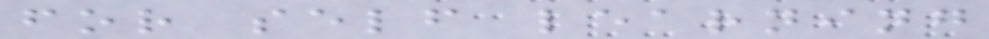for self learning
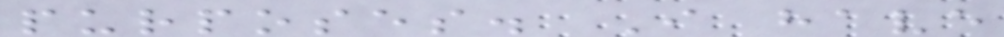purposes. I have
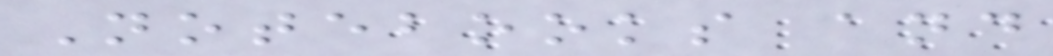Notebooks and
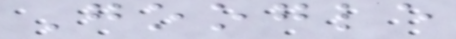Google
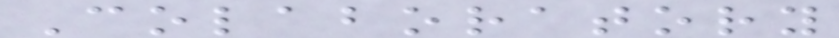Colaboratory
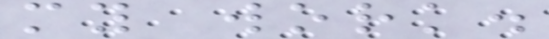my work.
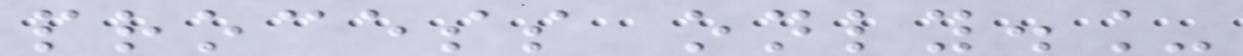process only._
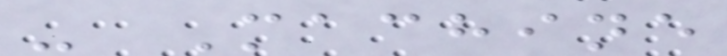- Machine
